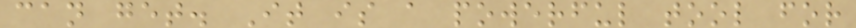can get. It is a powerful tool for
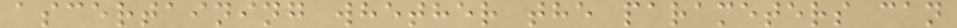ascertaining whether the parameters can
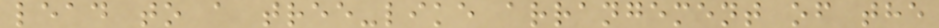lead to a tree-like arrangement of the
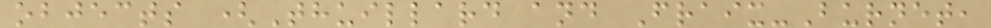objects (Thuillard and Fraix-Burnet,
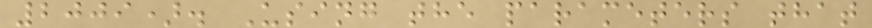2009). Using the parameters that
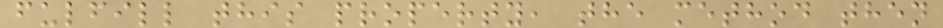fulfill this property, the method then
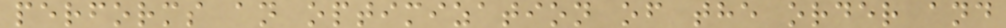performs an optimization of the order and
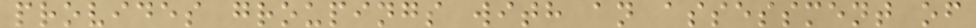provides groupings with an assessment of
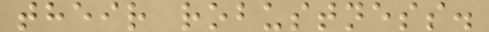their robustness.
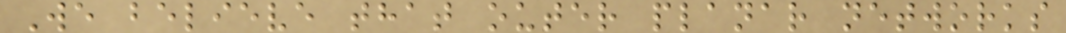We believe that outer planar networks
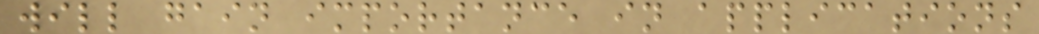will gain importance in applications
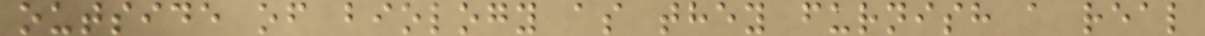outside of biology as they furnish a real
